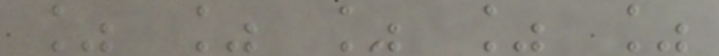% % % % %
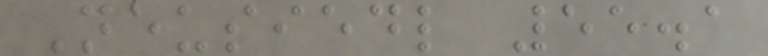Neusiedl 55.1
